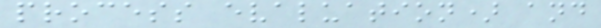process evaluation) and
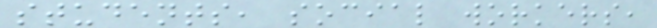students, social workers,
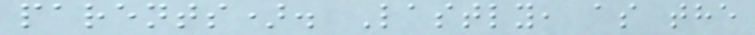parents). Lastly, as the
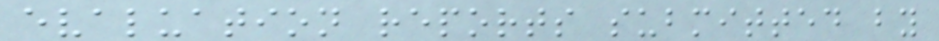evaluation reports submitted by
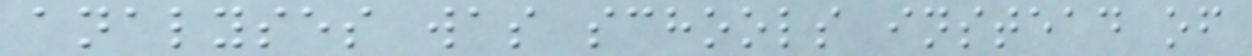analyses was schools instead of
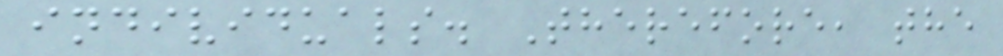individuals. Therefore, the
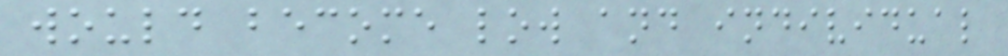would become low and individual
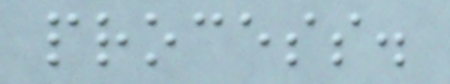process.
